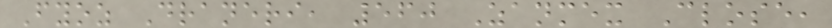Fyoz Draneri, 560 Zanmex Close,
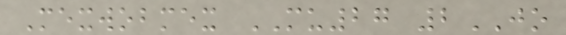Mexwobmex MU27 2JO
